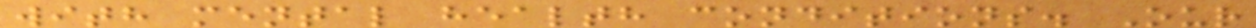with mental health conditions. Our
